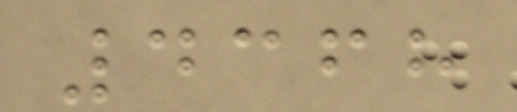4368
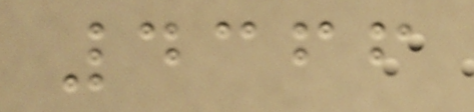4366
